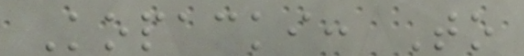Kopacki: To
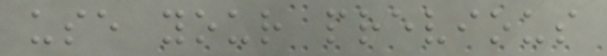use your previous
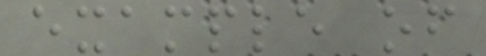example of
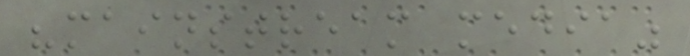"mainstream media"
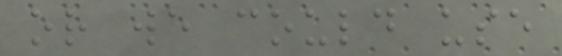or we could use
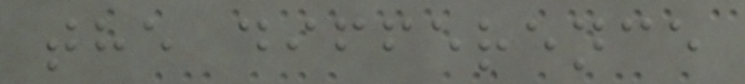the difference
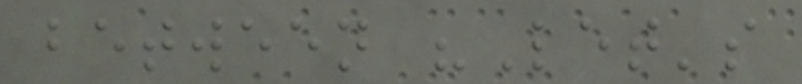between "Let's
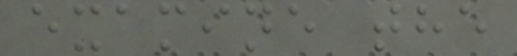examine the
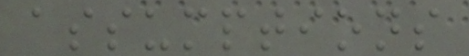assumptions
